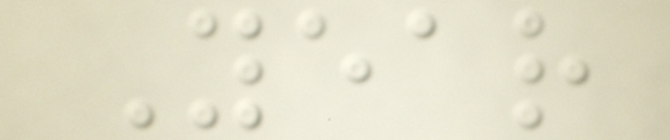Year
